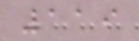119
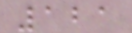121
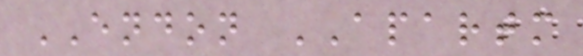ENDON APARTM
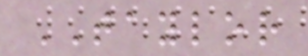TAYLOR
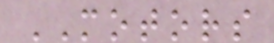MOTORS
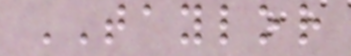TAYLOR
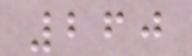260
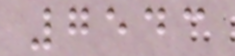7543
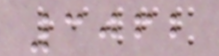3062
